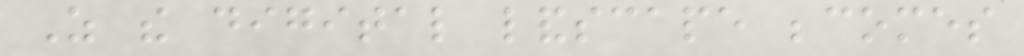As the digital landscape becomes
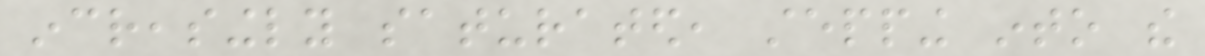increasingly saturated, stepping into the
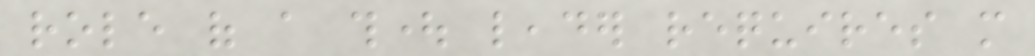role of a thought leader requires more
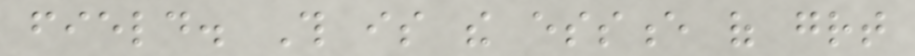field. This is the essence of great
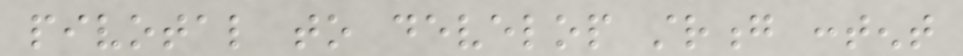pivotal to develop strong content
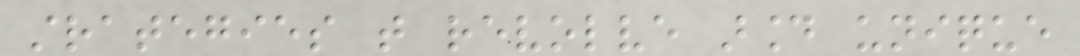strategies that revolve around unique
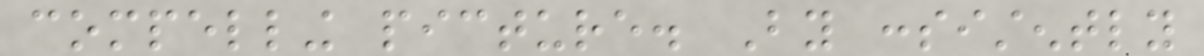compelling picture. By consistently
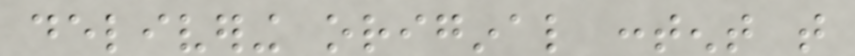delivering original content that
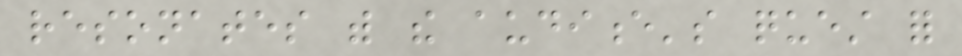resonates with the audience's quest for
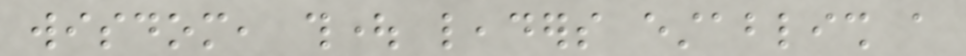wisdom, thought leaders establish a
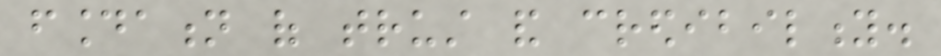foundation of trust and credibility.
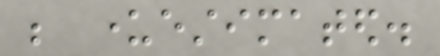be underestimated.
